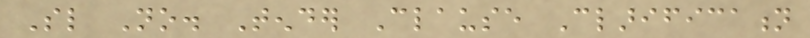Sl No. Tender Clause Clarification
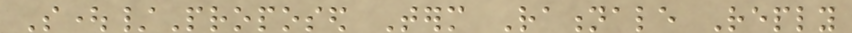Sought/Proposed Term Rationale Reply
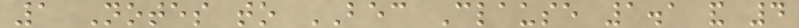1 Notes to BEC Clause 1.1 and 4
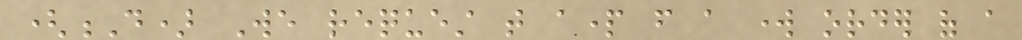(D) We request that apart from a work order of a
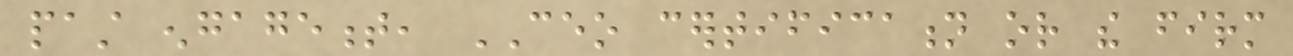past engagement, CEO certification or the firm
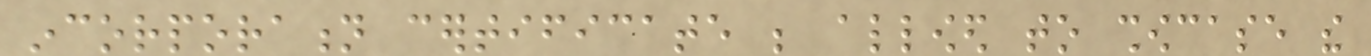incorporation certificate be allowed to showcase the
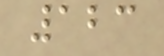123
